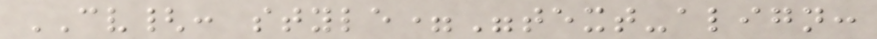CV{: style="text-align:
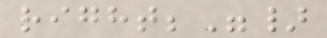right;"}
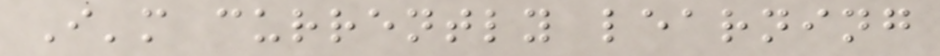I'm currently learning
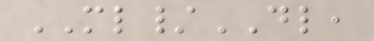ML/DL,
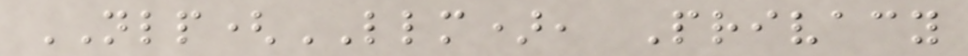NLP(LLM), Privacy
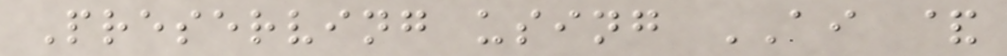Preserving using AI &
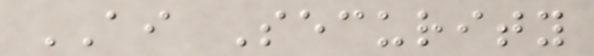AI Security
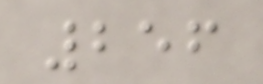256
